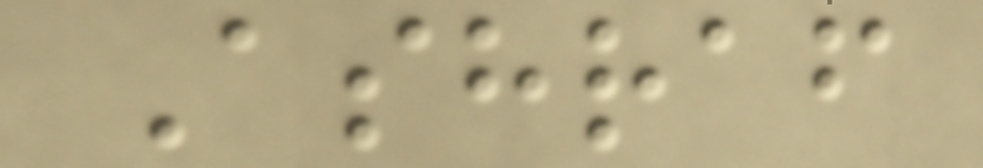Ashraf
